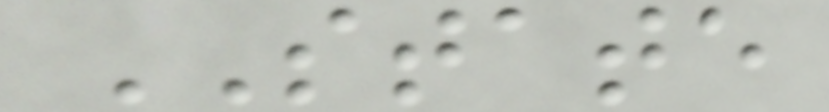STATE
